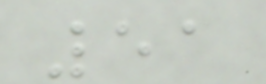51
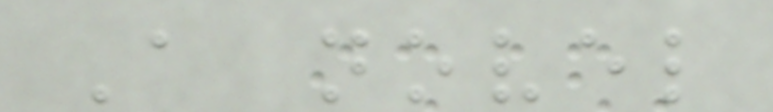A novel
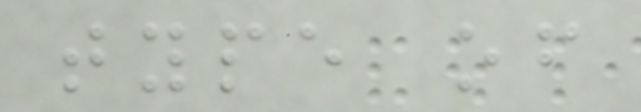type of
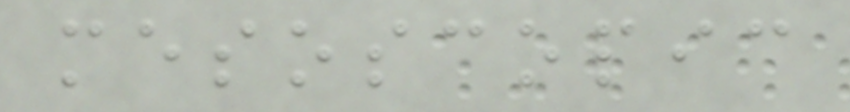mesoscopic
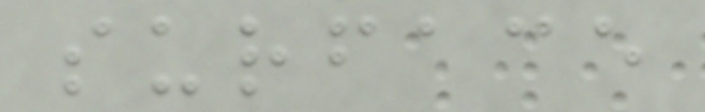surface
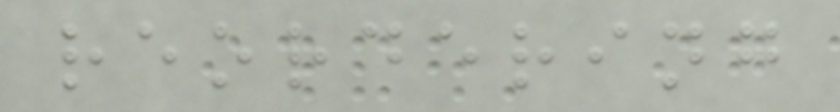reordering
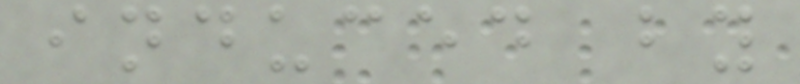induced by
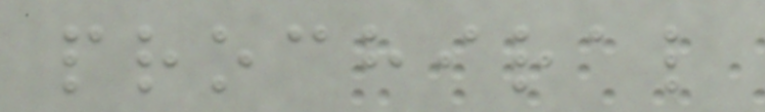prochiral
